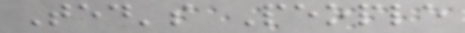Ted's People
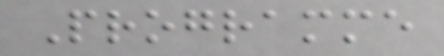Programme
